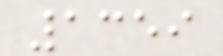1359
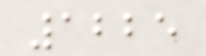1225
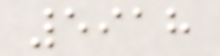5918
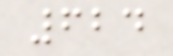624
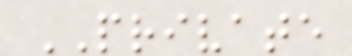PRIVATE
